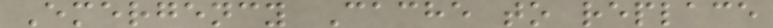Emergency Cache to replace
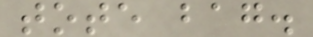tote bag.
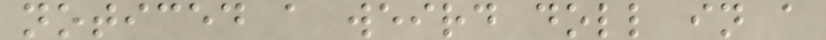noticed a weird doll in a
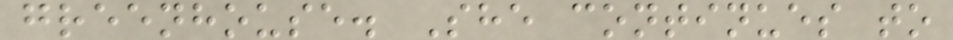greenhouse. She continues to
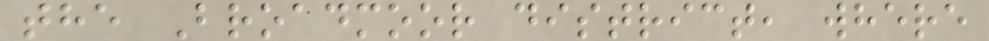the Broadmoor district, where
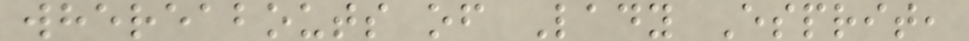whereabouts of Lady Esprit,
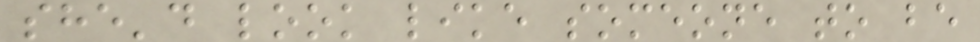she'd look like someone to be
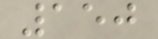150
